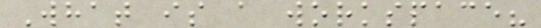What is a workspace?
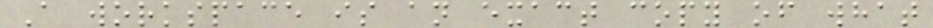A workspace is an exact copy of what
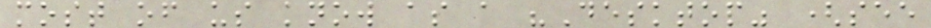most of us know as a "Desktop" (see
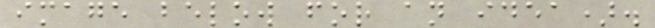image below for an idea).
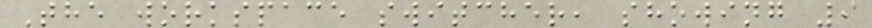The workspace switcher, showing 9
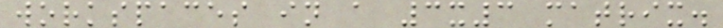workspaces in a 3x3 matrix.
